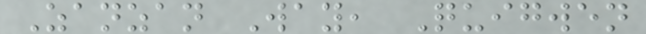Zanzan Way, Quigwen
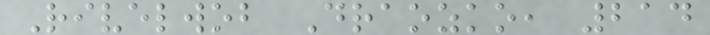Rivelwob Draozko, 214
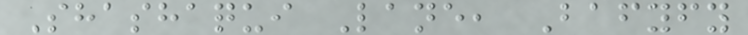Shashaqui Lane, Bafyfy
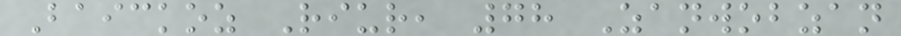Baickoz Riur, 78 Zanwobzan
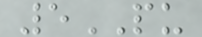5PU
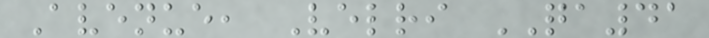Avenue, Velri QA41
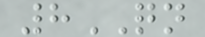8QN
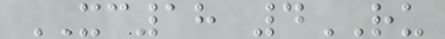XC18 4RU
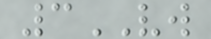3VW
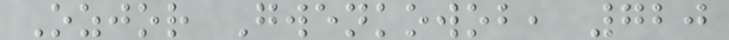Ozjor Gwenkowob, 720
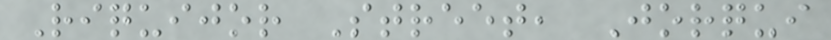Riquijor Street, Jorqui
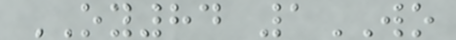OY84 1WO
